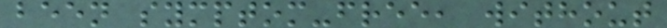been symptom-free, without
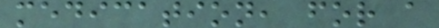medication, for a
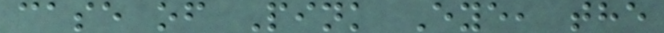case of Pink Eye, the
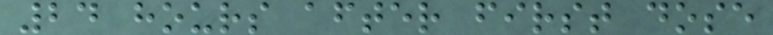24 hours after first dose
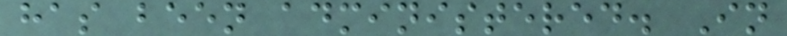has been administered. In
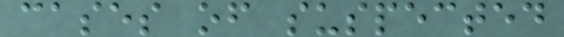cases of suspected
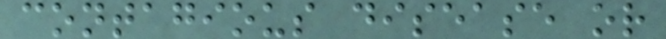contagious disease or
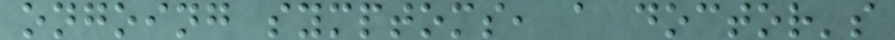ongoing symptoms, a doctor's
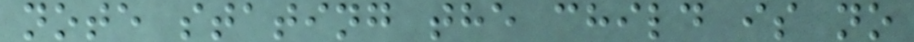note stating the child is no
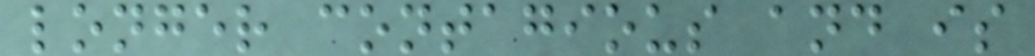longer contagious and is
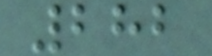282
